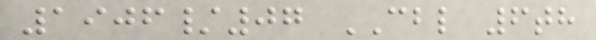1906/07 CBL 6th
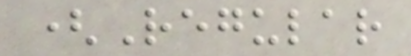(Regular
